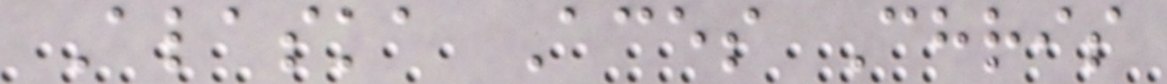Alaska Aces Chris
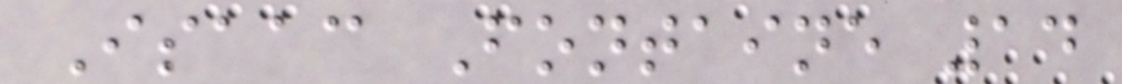Isaac Fontaine 14
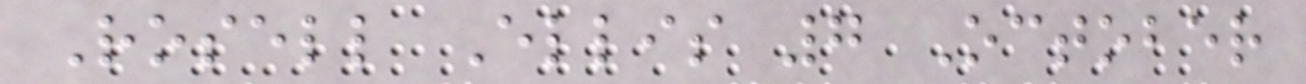Rosell Ellis 7 October
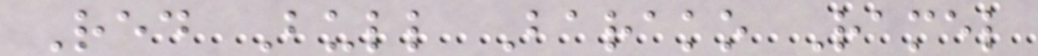Red Bull Barako Ramel
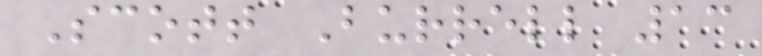Scott Burrell 13
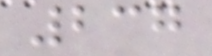237
